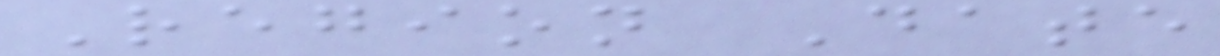Region Date
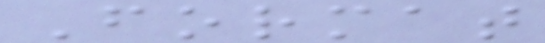Format
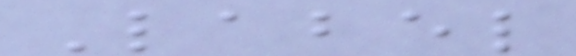Label
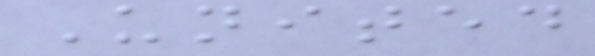United
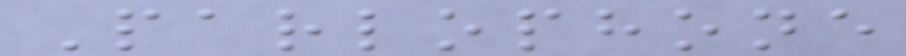Parlophone
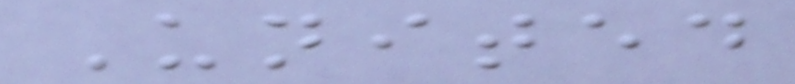United
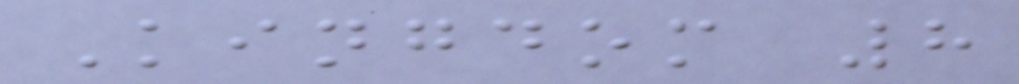Kingdom 8
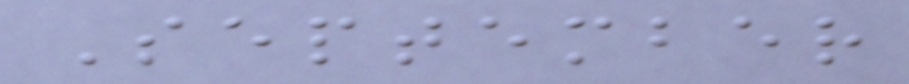September
